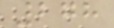278
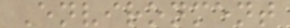Environment
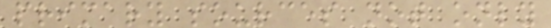primary sources not only
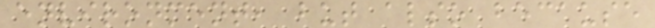environment, but also because
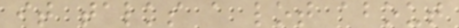it talks a lot about
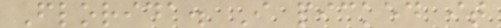Florida. I picked it
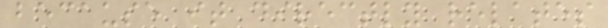because it directly relates
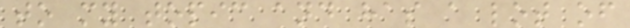to my topic and has a lot of
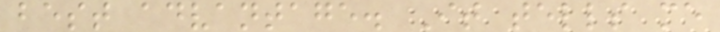best advantage. It tells me
